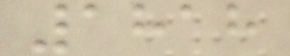1818
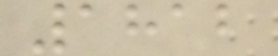1812
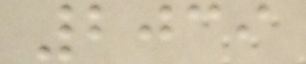2039
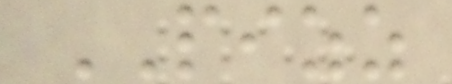PIZZ
